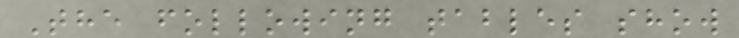The following tables show
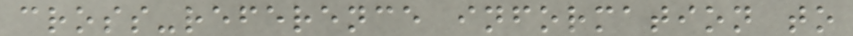cross-reference information to
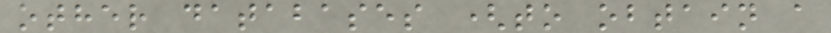other databases (to obtain a
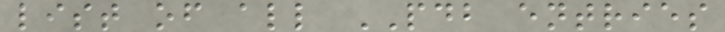list of all PDB entries
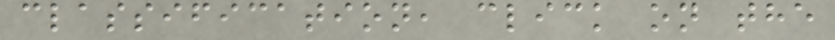classification, click on the
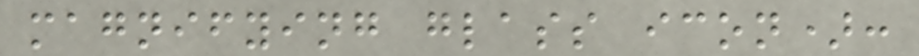magnifying glass icon):
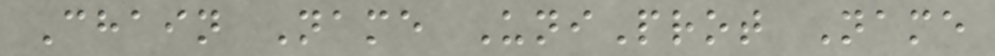Chain Name UniProt Name
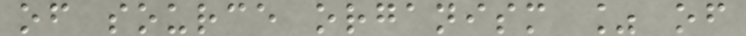of source organism % of
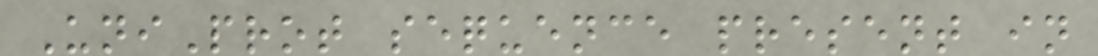UniProt sequence present in
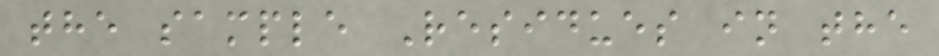the sample Residues in the
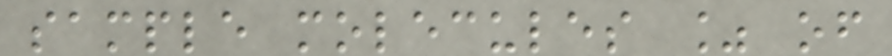sample molecules % of
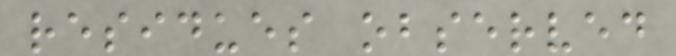residues observed
